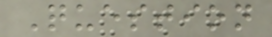Question
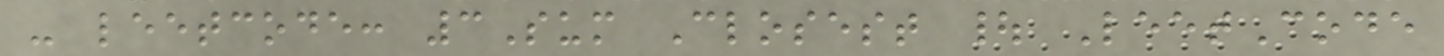- leetcode: 3Sum Closest | LeetCode
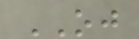OJ
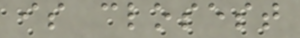is closest
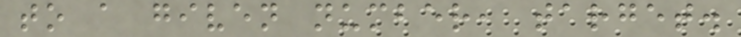to a given number, target.
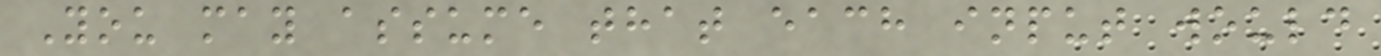You may assume that each input would
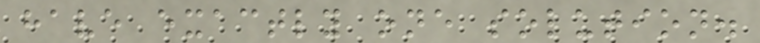have exactly one solution.
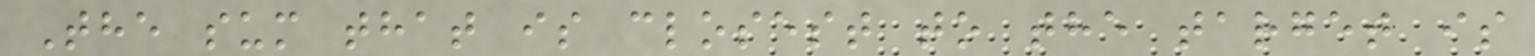The sum that is closest to the target is
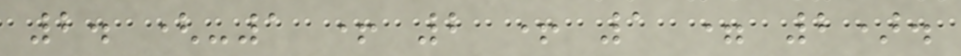2. (-1 + 2 + 1 = 2).
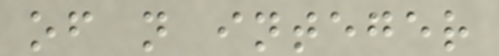of n integer
